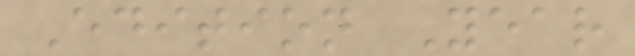Edition Year
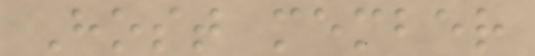Host member
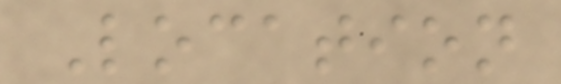Location
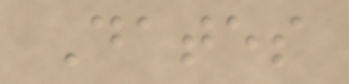Dates
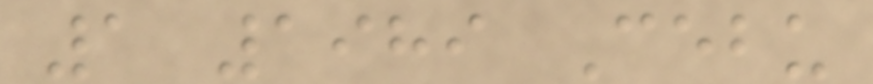1 1989 Cebu
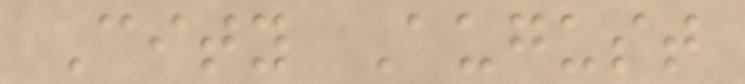City August
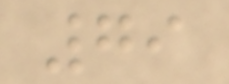79
